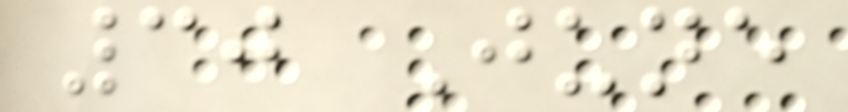30 June
